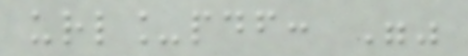url_pdf: ""
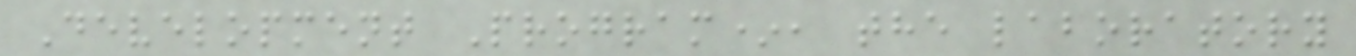Development Program*, the laboratory
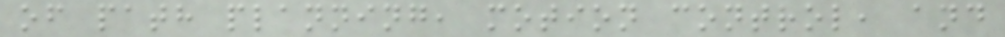of path planning, motion control, and
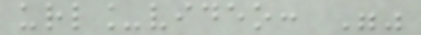url_video: ""
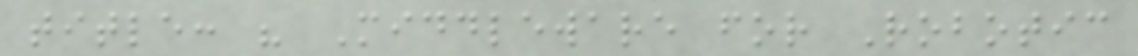title: " Middleware for Robotic
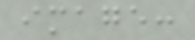image:
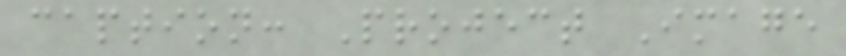caption: Project Image
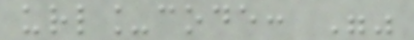url_code: ""
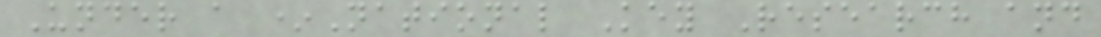Under a *National Key Research and
